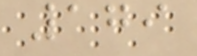179
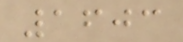1603
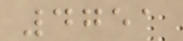4751
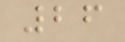26
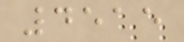4515
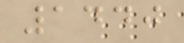1440
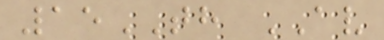15TH AV
